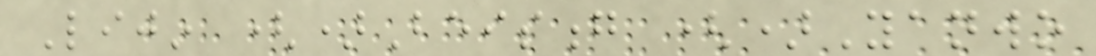Lijin ()Beisong ()Yanwo
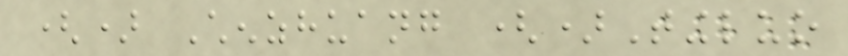() Chenzhuang ()Tingluo
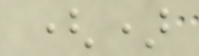()
